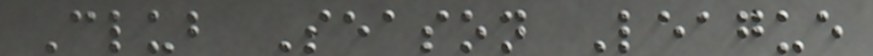Club Season League
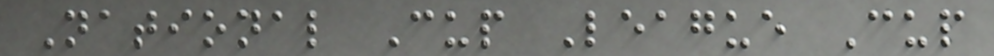National Cup League Cup
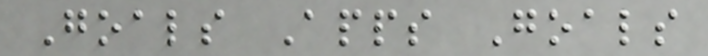Goals Apps Goals
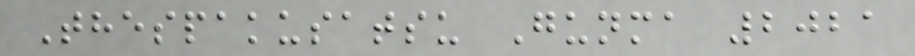Thespakusatsu Gunma 2021
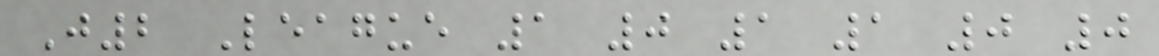J2 League 1 0 1 1 0 0
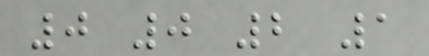0 0 2 1
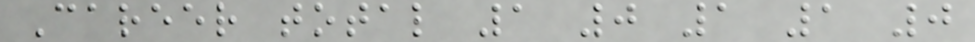Career total 1 0 1 1 0
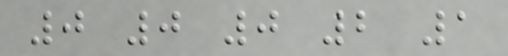0 0 0 2 1
